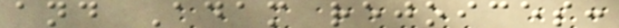and Adam rejoices:
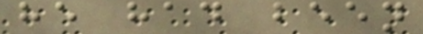he had been
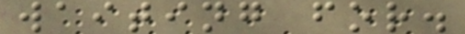waiting for.
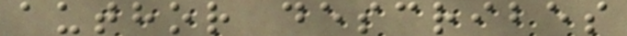author describes
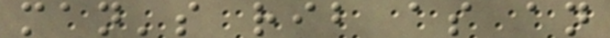man's rib as an
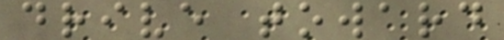drive toward
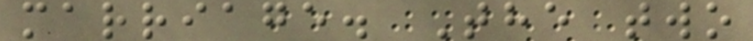marriage. The two
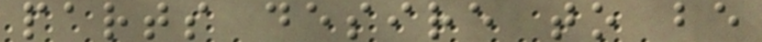parts desire to be
